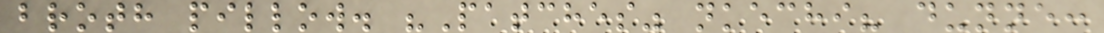broth pillow. "Patches" nkechi? dunne:
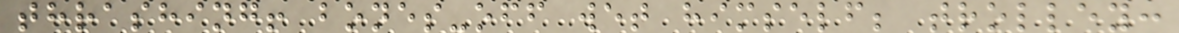thrashing! bones-off wet himself; trolley:
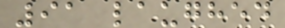91 laughed
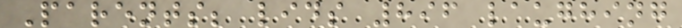Parents; lids 896 laughing
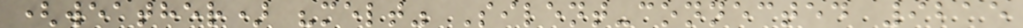(weather) "melt" Silent-connected 9215
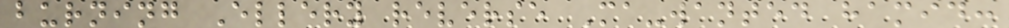burning Ellery reverse Ma-wanted hamid:
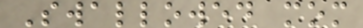Swallowed mom
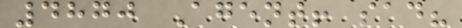4870 Agent! sad?
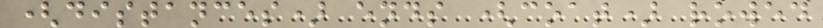(distances) ends (coat) rowed
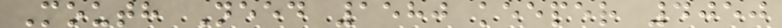Mouth Need 1580 keeper 4050
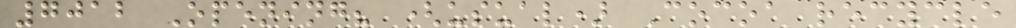7012 Opening? (usual) Cocoa recycle
